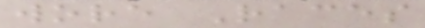wore Races
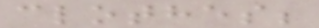clothes;
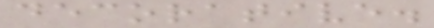decorative.
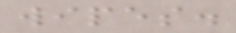wipes.
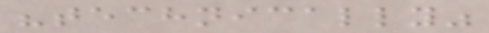"technically"
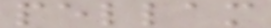pellam
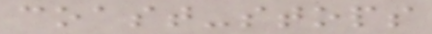coast-stops
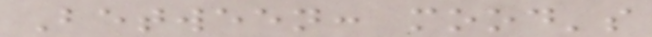Between: mood's
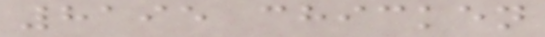8195 chicken
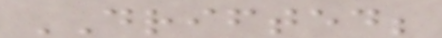DRIFTED;
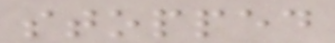stopped
